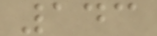143
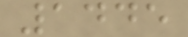1445
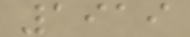1919
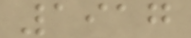1917
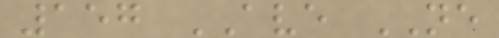157 AVE NE
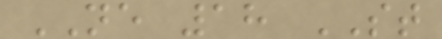NE 18 ST
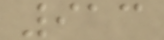913
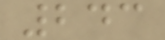243
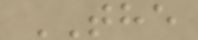THE
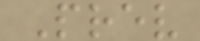Prev
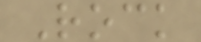Rock
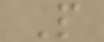P
